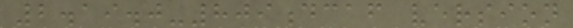2.19.0-809dcaf version
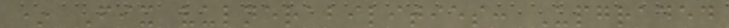* Fix vulnerabilities: Upgraded
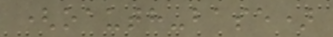(oauth-base)
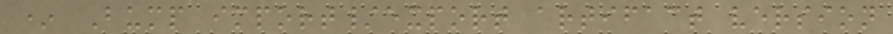* Bump import/export artifact version
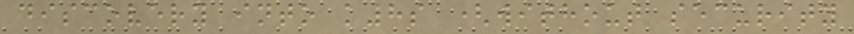discovery into k8s (without security
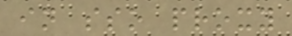in sso proxy
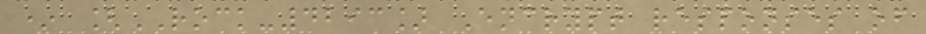* [ROCK-4293] Encrypt responses of
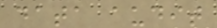data audit
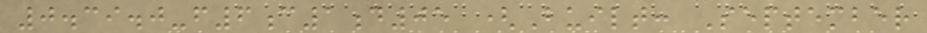0.39.0-f6c1d05 (Built: September
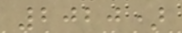2020)
